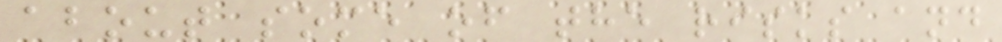about some of the risks and
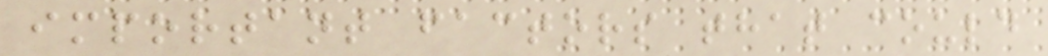important factors that could
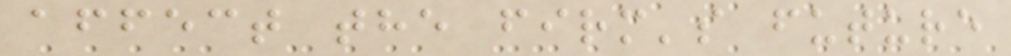affect the firm's future
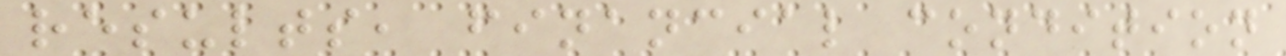results, financial condition
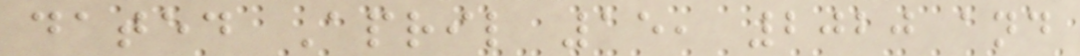dated April 15, 2020 and
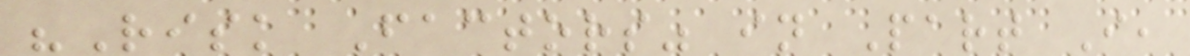"Risk Factors" in Part I,
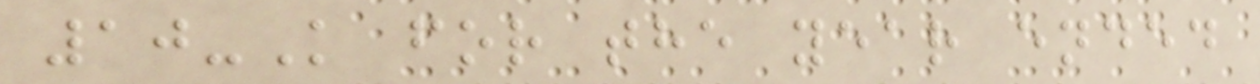10-K for the year ended
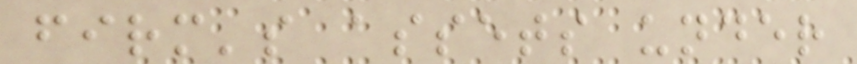firm's assets under
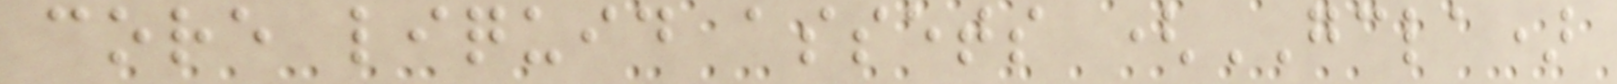core liquid assets (GCLA)
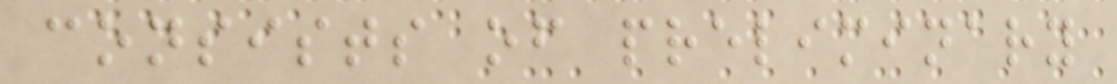consists of preliminary
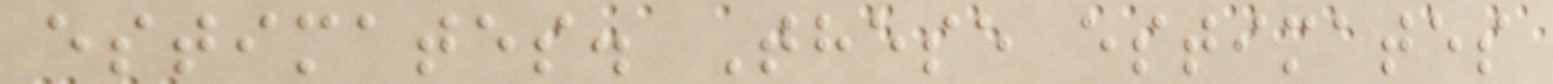estimates. These estimates
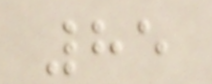85
